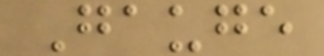Gauge
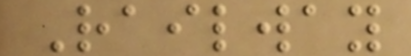Railway
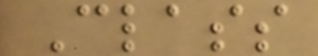Class
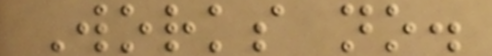Works no.
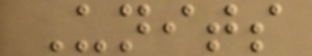Units
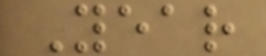Year
